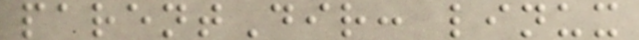parentDir: linux
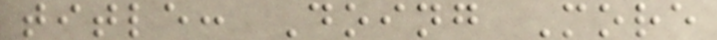title: Doing More
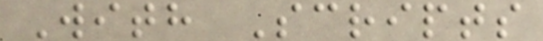With Scripts
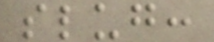slug:
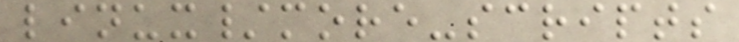linux/more-scripts
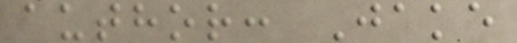author: Jake
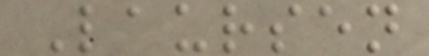Laursen
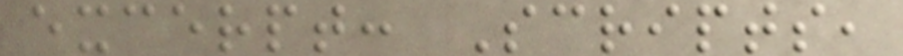excerpt: Scripts,
